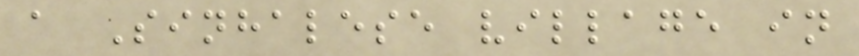a Sinhalese village in
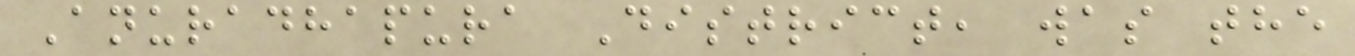Anuradhapura District, was the
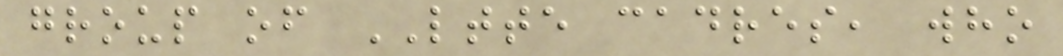group of LTTE cadres, who
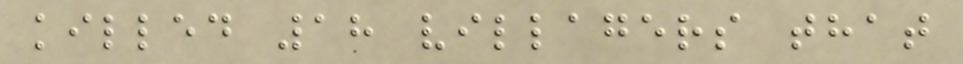killed 18 villagers that
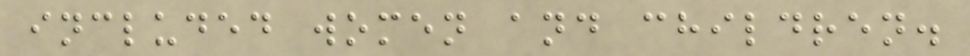included women and children.
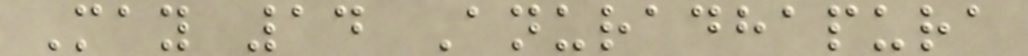May 14 Anuradhapura
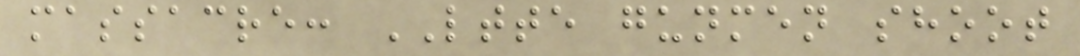massacre: LTTE gunmen shoot
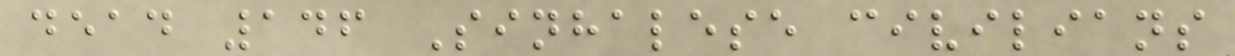dead 146 Sinhalese civilians
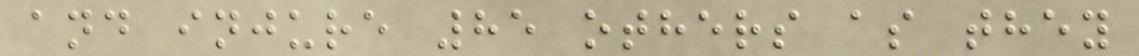and injure 85 others as they
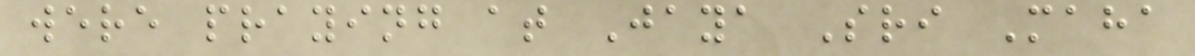were praying at Jaya Sri Maha
